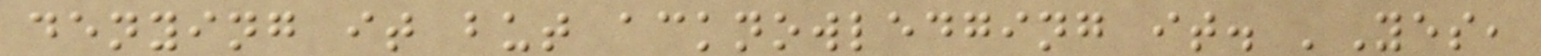denying it but acknowledging it. 'Yes,
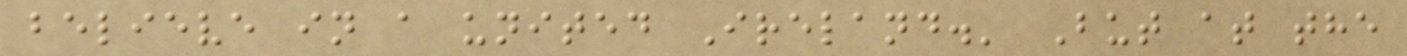believe in a united Ireland.' But at the
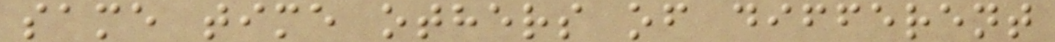same time others of different
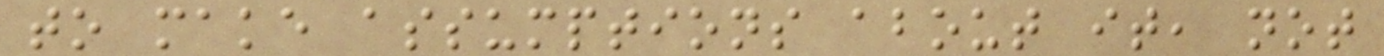to make assumptions about it, not
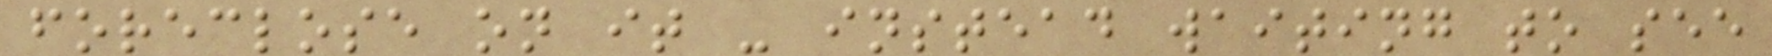foreclose on it - instead waiting to see
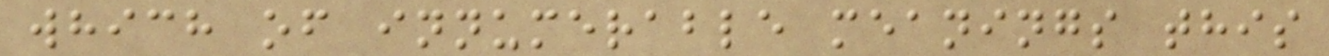which of innumerable meanings this
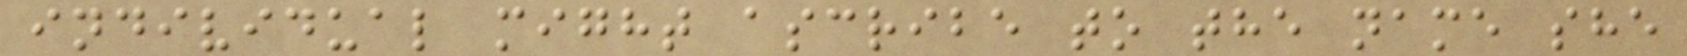individual might ascribe to the name she
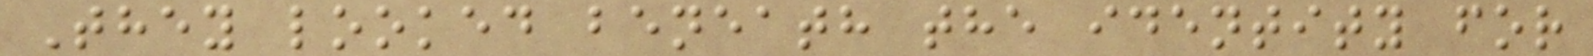They looked beneath the identity for
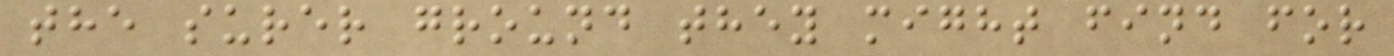the surer ground they might find for
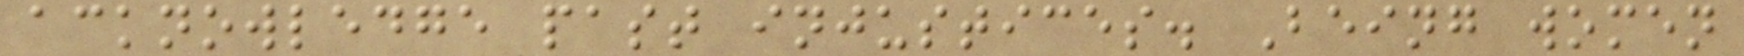acknowledge past injustices. Being women
